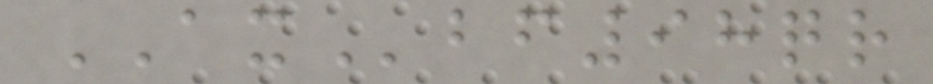AXbf98qr
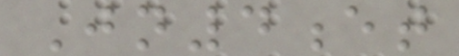Jn4et
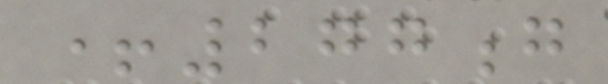+277g
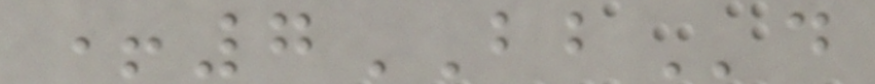+7BBd
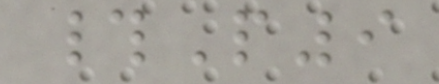#P9
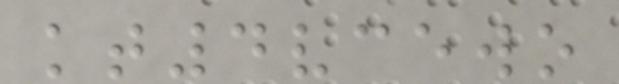kt4vcewo
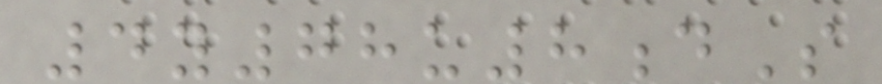4y78u8dS
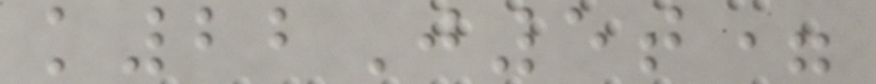k22J5t=
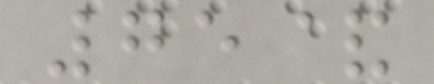75&
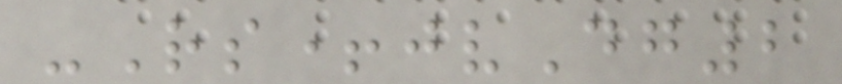-Rs+jvDg2
